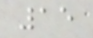15
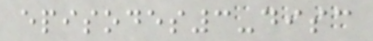episodes3-disc
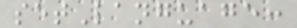setLanguage:
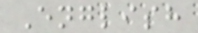English
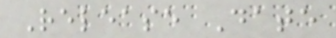Release Date
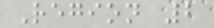Region 2
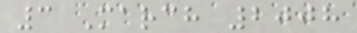3 March 2008
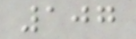107
